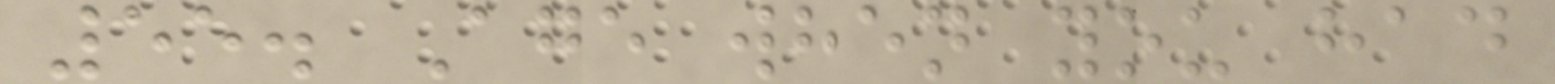55. Age when you had
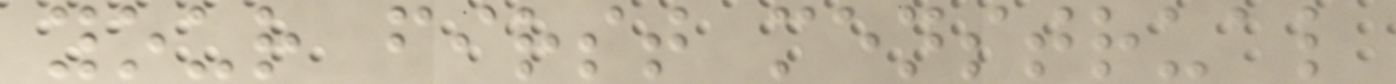your first menstrual
